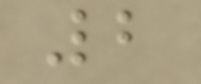2
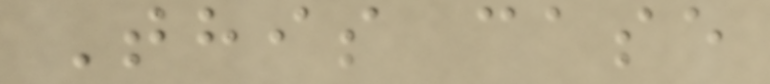This case
